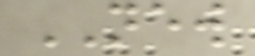NEW
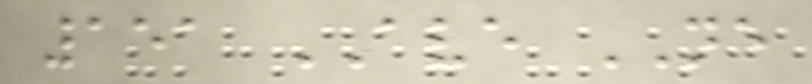151 AVE NE
